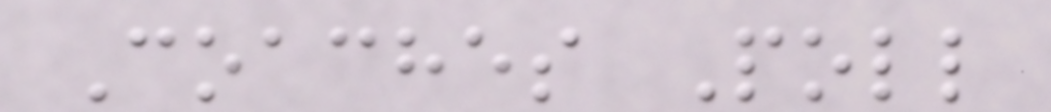Coaches Poll
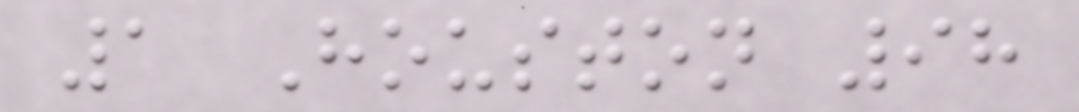1 Houston 98
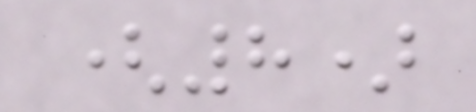(8)
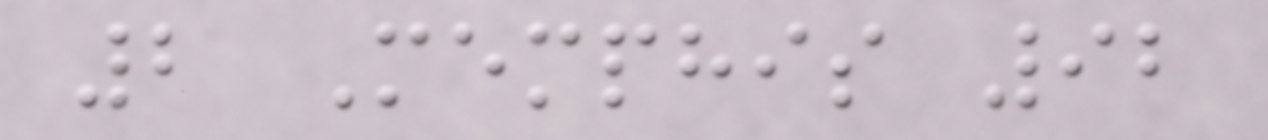2 Memphis 92
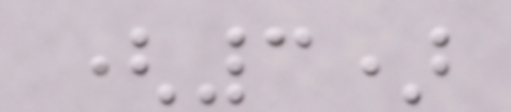(3)
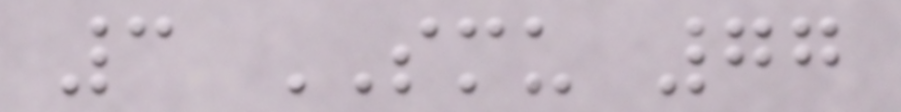3 SMU 77
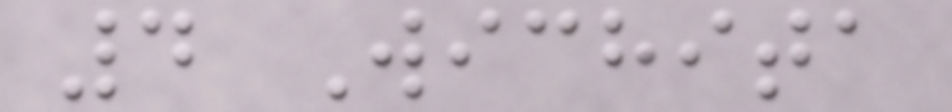4 Wichita
